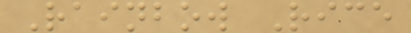Rainbow Rice
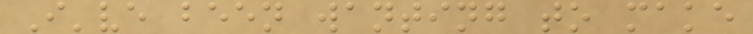I've been wanting to make
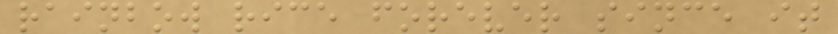rainbow rice forever since it
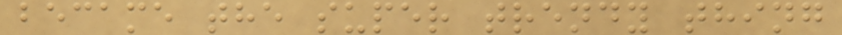became the super trendy thing
